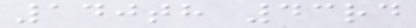140th 43rd
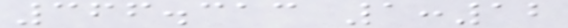366.313 1:12
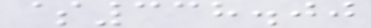$338.00
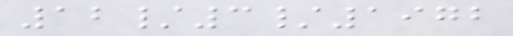12/3/1972
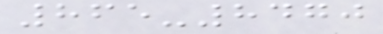865-8470
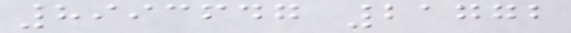8993647 21772
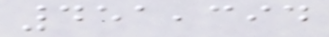451,394
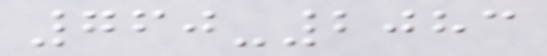760-2083
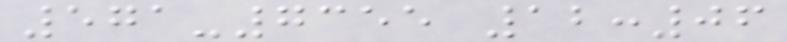571-7355 12:06
